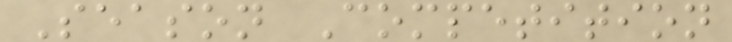Season Competition
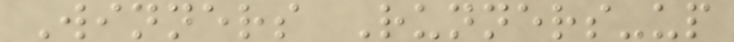Winners Runners-up
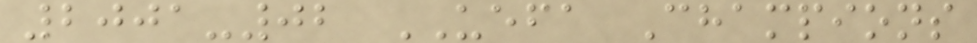2001-02 UEFA Champions
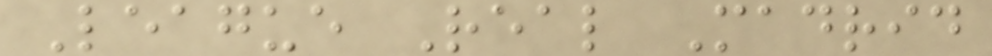League Real Madrid
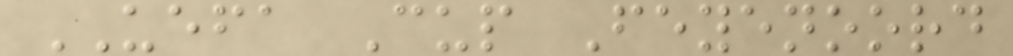UEFA Cup Feyenoord
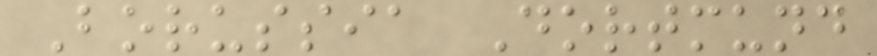Borussia Dortmund
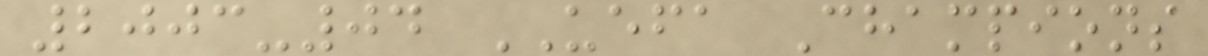2003-04 UEFA Champions
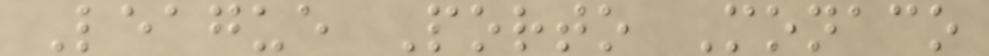League Porto Monaco
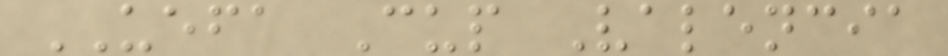UEFA Cup Valencia
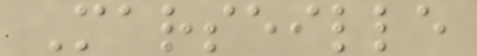Marseille
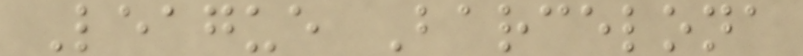League Barcelona
